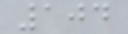104
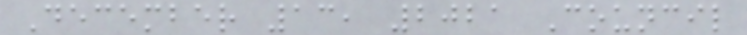December 13, 2021 Council
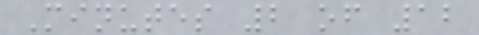Minutes 2 of 12
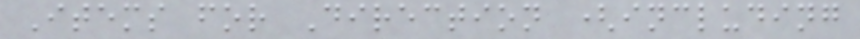Items for Direction (including
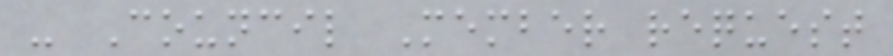- Council Member request
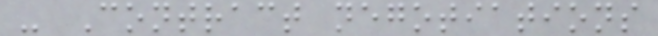- Contract negotiations
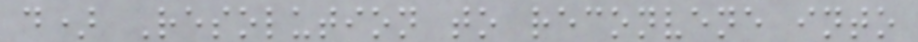d) Resolution to reconvene into
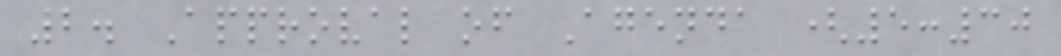2. Approval of Agenda (5:30
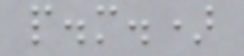p.m.)
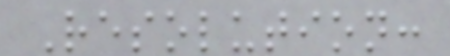Resolution:
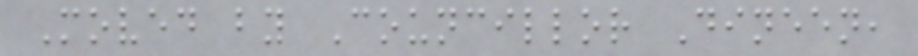Moved by Councillor Dineen,
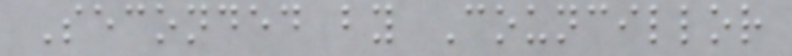Seconded by Councillor
